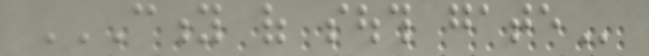CITY OF SOUTH GATE
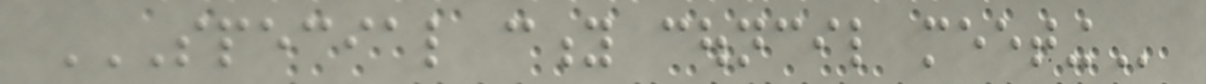SPECIAL CITY COUNCIL MEETING
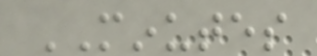MINUTES
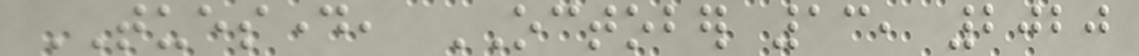TUESDAY, OCTOBER 13, 2020
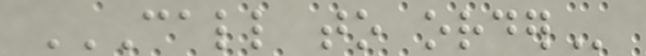CALL TO ORDER
